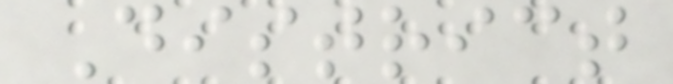District
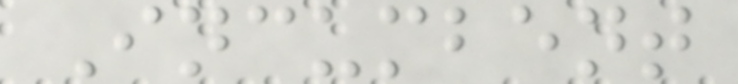Incumbent
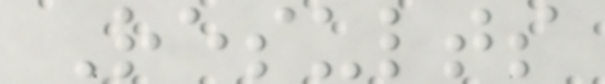Results
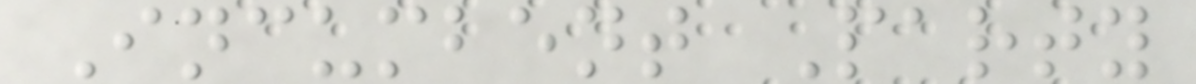Incumbent Party
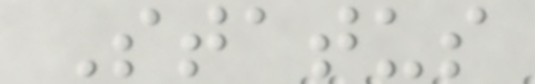Status
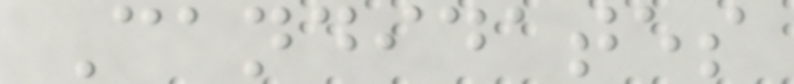Candidates
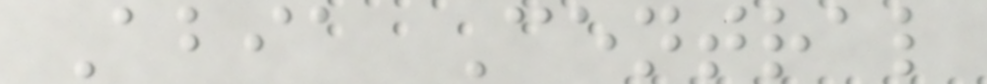Abia Central
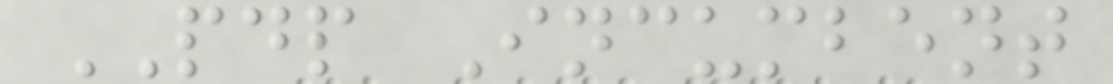PDP Incumbent
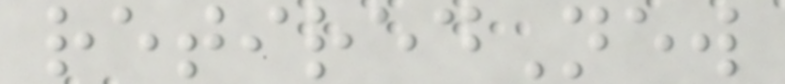retiredNew
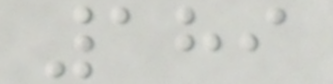189
